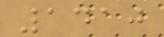1410
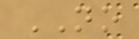NO
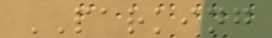PARKING
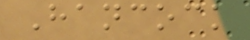Hancock
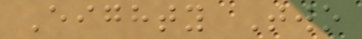Eighty Two
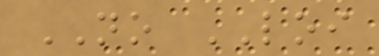NO LOI
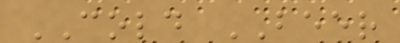COLD BEER
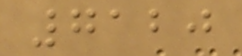7120
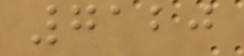7120
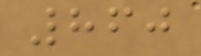860
